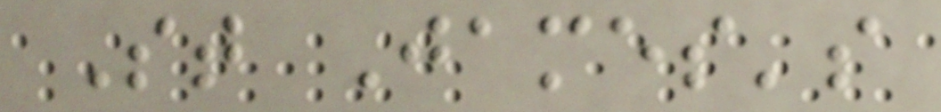St James's
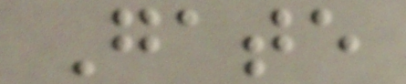Gate
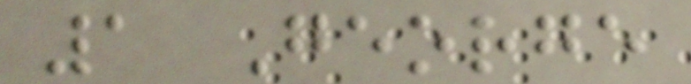1 George
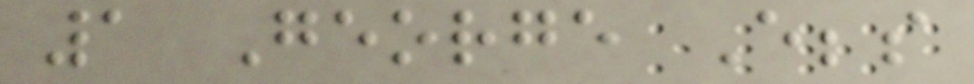1 George Ebbs
